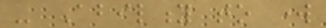- Ability to work
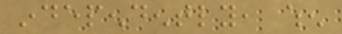independently, when
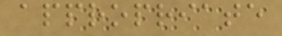appropriate
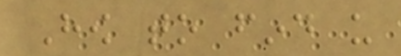How to find us
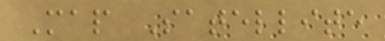Map Satellite
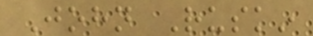John Ruskin
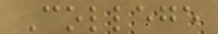College
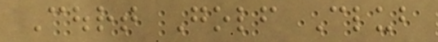Court Golf Club
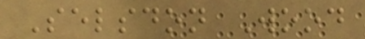Selsdon Wood
